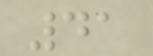41
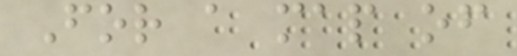For a map of
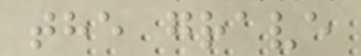the grave
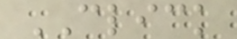CLICK
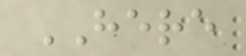HERE
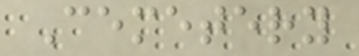Cemetery
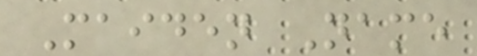Maiden Name
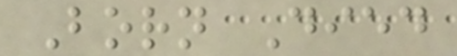Born Died
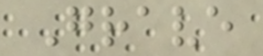Grave
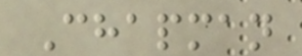Chapman
